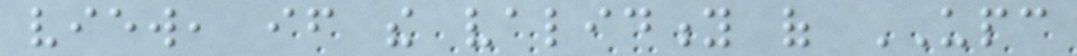view, if the validity of UPC
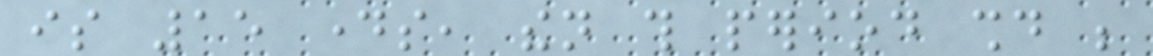is 15 days, then this period should be
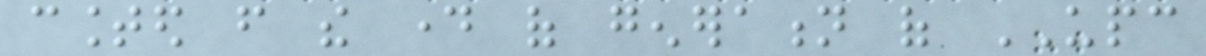counted from the day of generation of UPC
